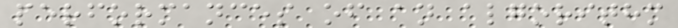performances of an algorithm
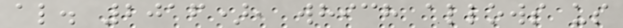al. 2016), which allows us
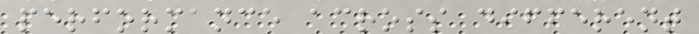performance across different
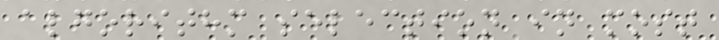algorithm selection in most
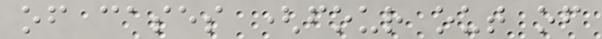of cases (four out of
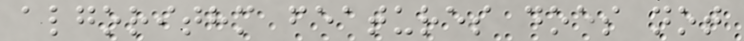algorithm features does not
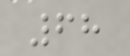68
